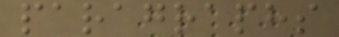paragraphs
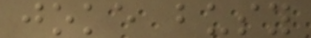joke busy
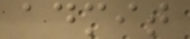admit
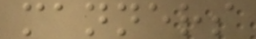manners
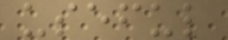useful
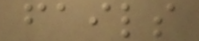fails
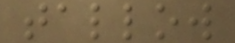tallow
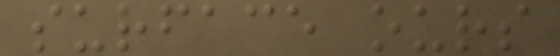surface ours
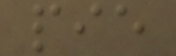pie
